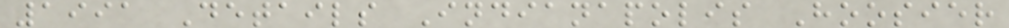1991 Details Indianapolis Hoosier
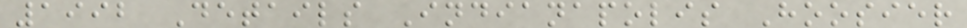1992 Details Indianapolis Hoosier
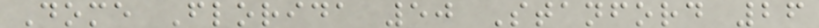Dome Florida 50 Stanford 26
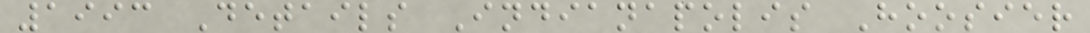1993 Details Indianapolis Hoosier
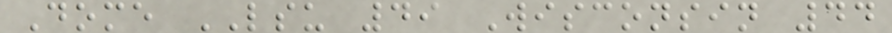Dome LSU 49 Wisconsin 44
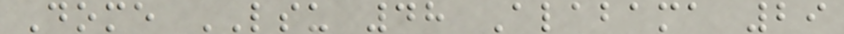Dome LSU 48 Alabama 29
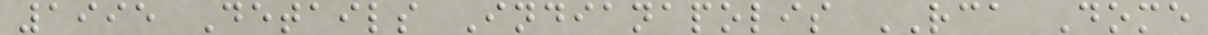1995 Details Indianapolis RCA Dome
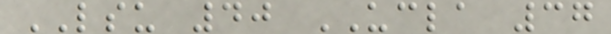LSU 40 UCLA 37
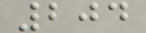204
